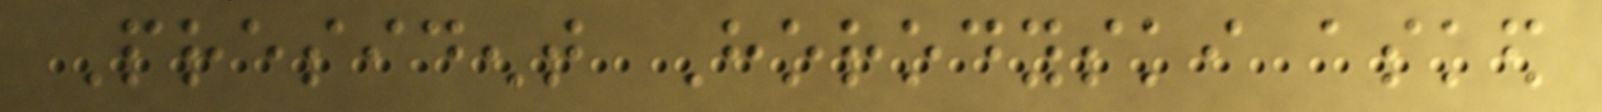President Horodyski asked
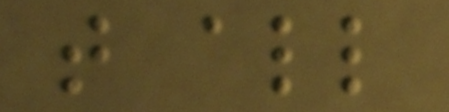that all
